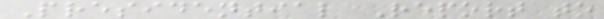Presidential Report to
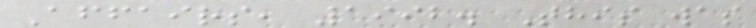Affairs, 1992. This was
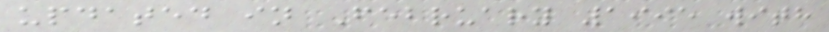updated in February 1995 with
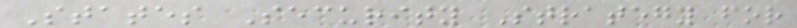States Security Strategy for
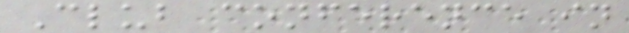Club conference in
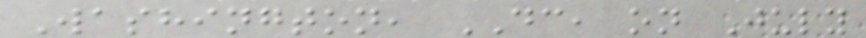Washington, DC, on July
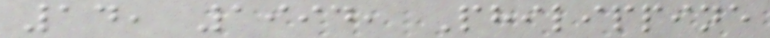14, 1994, Philippine
